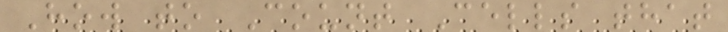How to Count Cells that
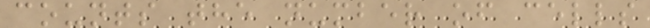counts the number of cells
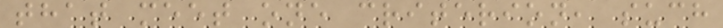that meet one criterion, such
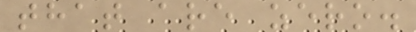that are zero.
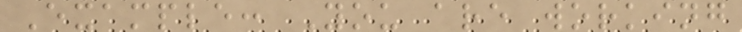Example: You are working
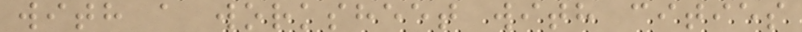with a worksheet with cities
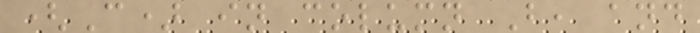(C) in column B, and
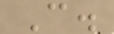C.
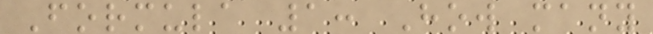Formula 1: How many
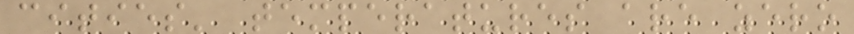cities' temperatures are zero
